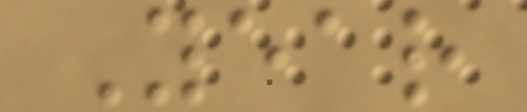Year
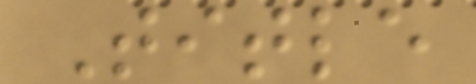Title
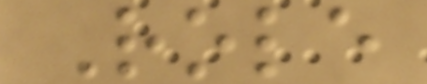Role
